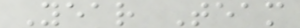Year Team
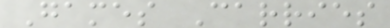Games Carries
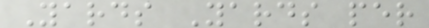Yards Yards per
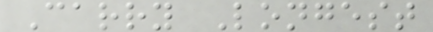Carry Longest
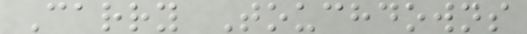Carry Touchdowns
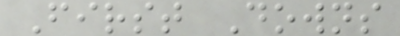First Downs
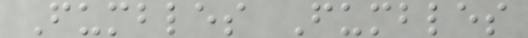Fumbles Fumbles
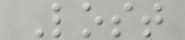Lost
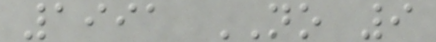1991 NO 9
